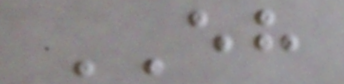EH
